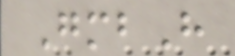GmbH
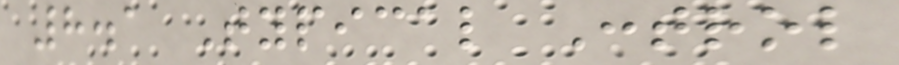8.1 Typical Control
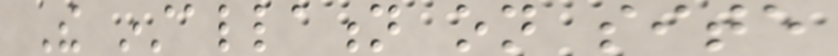The installation on site
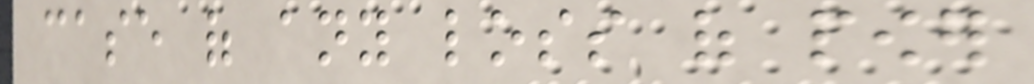case of any loss of power
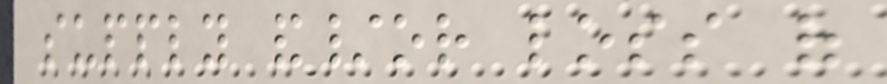supply and/or loss of
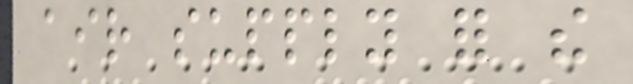air supply for the
